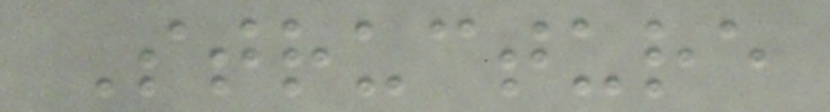Structure
